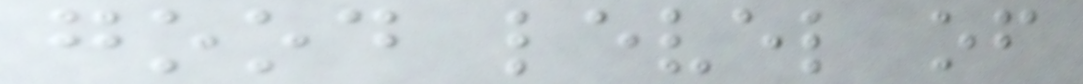good level of
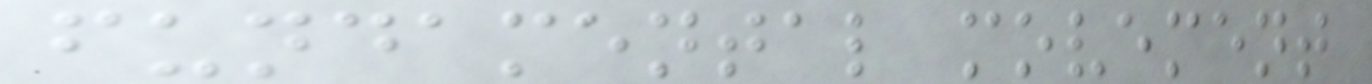fundamental movement
